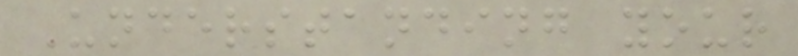Understanding your
